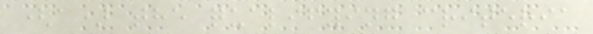(a) the qualifying criteria
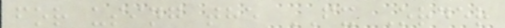for using the FX Order
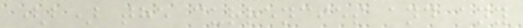(b) the currencies and any
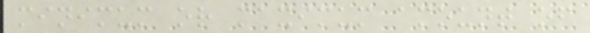minimum or maximum amount of
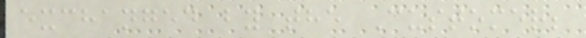exchanged by the Customer;
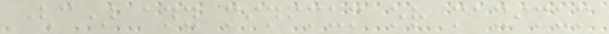(c) any minimum or maximum
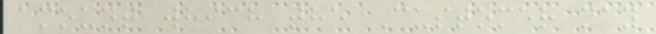amount which the Customer may
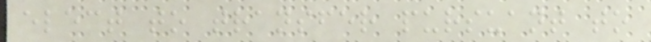elect to transfer pursuant to
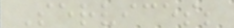Services;
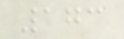173
